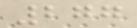277
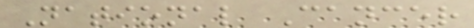National Cancer
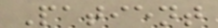Patient
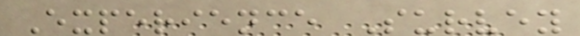Experience Survey
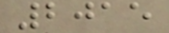2015
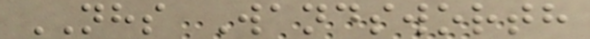NHS Wandsworth
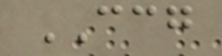CCG
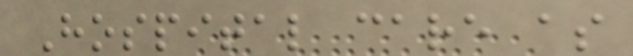Hospital care as
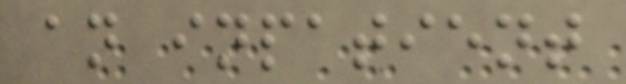an inpatient
